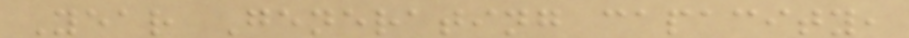Year Generating capacity,
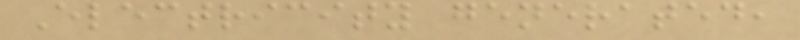Electricity generated,
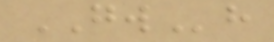GWh
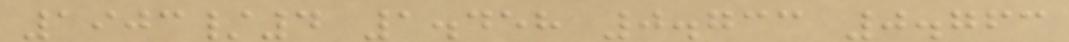1903/4 1.458 0.733 0.763
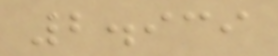2.939
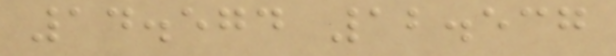14.574 12.537
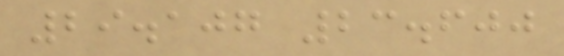29.107 23.600
